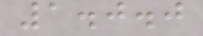1.0.0
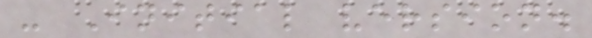- Initial version.
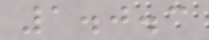1.0.3
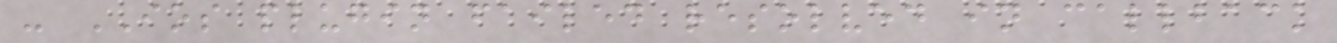- IOS plugin failed resolved in callback
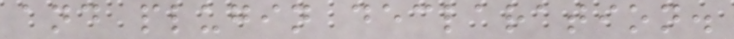and plugin declaration.
